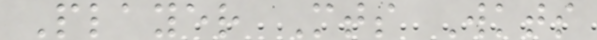Player Mts Wkts
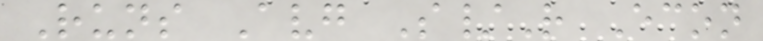Runs Avg S/R Econ
